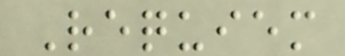Requiem
